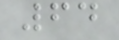64
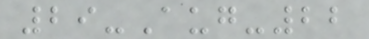29-Aug-22
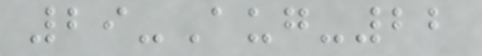29-Aug-22
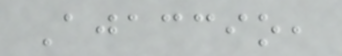Ajaccio,
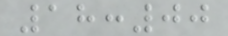18:00
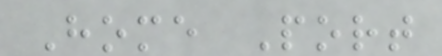Home Port
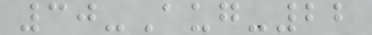30-Aug-22
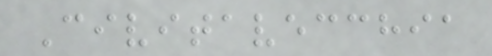Civitavecchia
